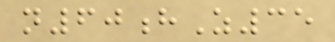n60hZ35
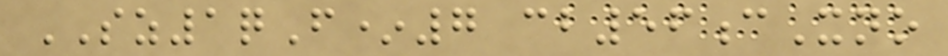SZ1qF*7 cb56cXno
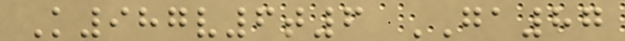K987v6t6 GA87
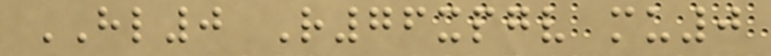HL0 R76xpgv mu0
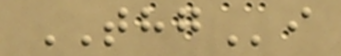THGi
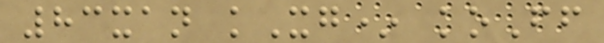83xan kXg* koFf
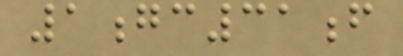1gc31f
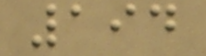194
